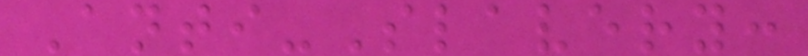Anti-Slavery:
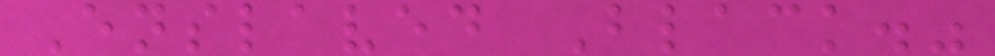Enslaved Black."
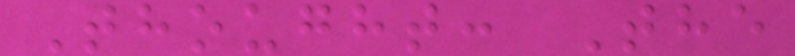Thought: The
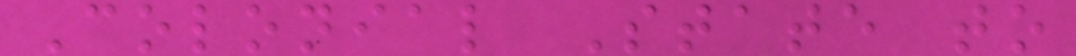Colonial State to
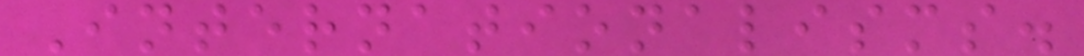Internationalisms.
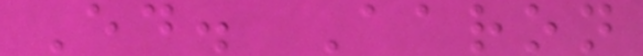Ed. Aaron
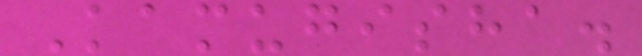Kamugisha.
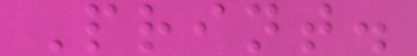Print.
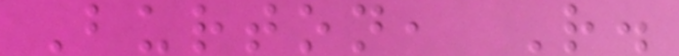Burton, R.
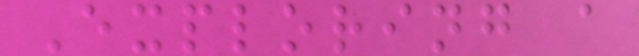Exploring a
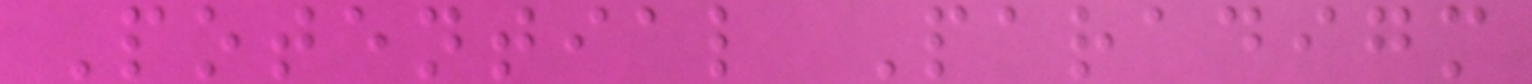Potential Paradigm
